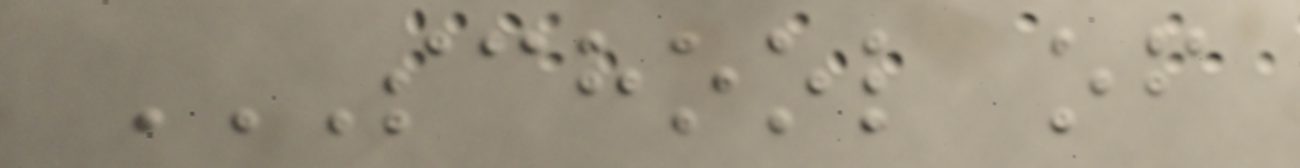SCHOOL OF
